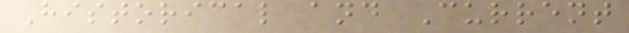Historical and Current
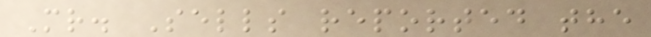Mr. Sells reported the
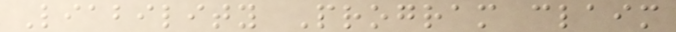Liability Program claim
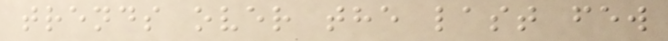trends over the last few
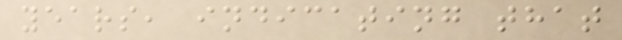years, indicating that
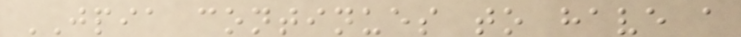JPIA continues to have a
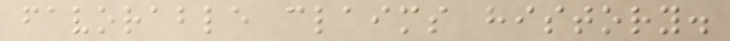favorable claims history.
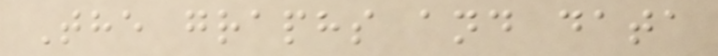The graphs and data
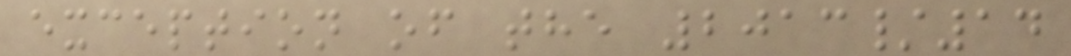exception of the 2013/14
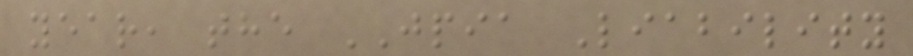year, the JPIA Liability
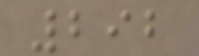292
